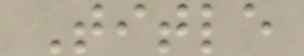Title
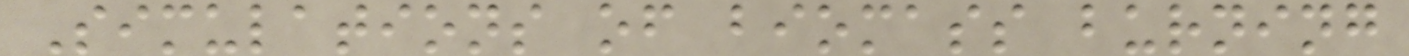Simulations of biomass burning
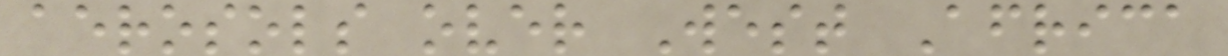aerosols over West Africa
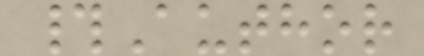#Author
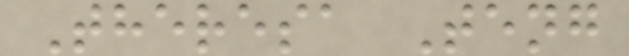Theresa Teng
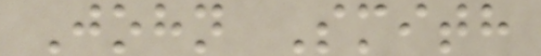John Smith
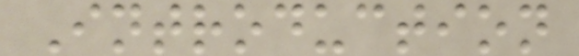Introduction
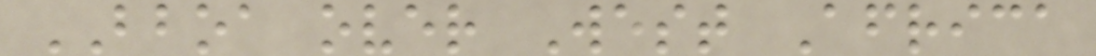BBOA over West Africa
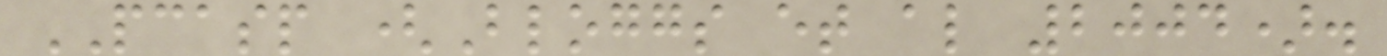PCASP (Bloggs et al 2004).
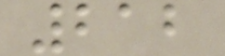212
